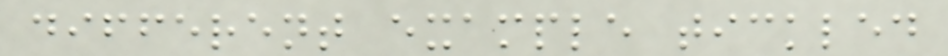different example tickled
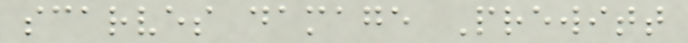scarves damage Prewitt
